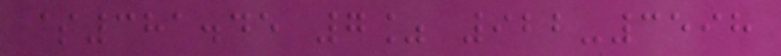$381.45 7% 922-3598
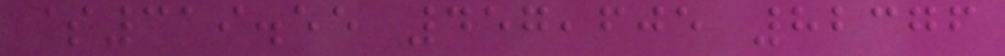$319.55 457,605 82376
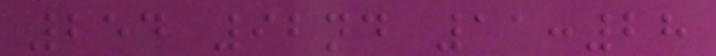254 92nd 11:28
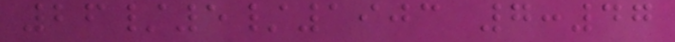26/5/1903 7:47
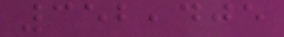352,405
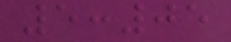5:05
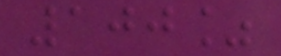100%
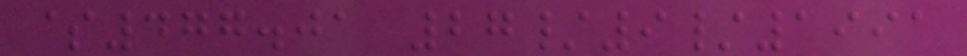$477.01 27/9/1991
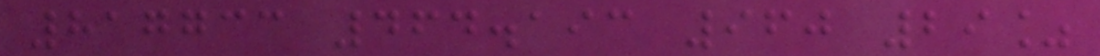817733 464.193 960 29%
